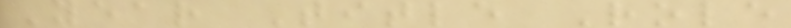Year Title Role
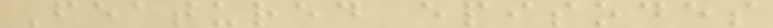Featured episodes
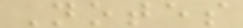Notes
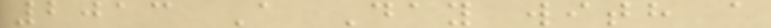2013 A Day with a
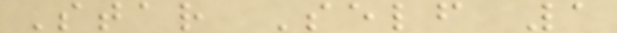Star Self 1
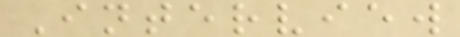Interview
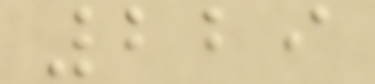229
